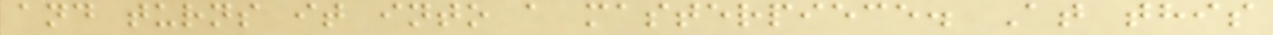and turns it into a masterpiece. At this
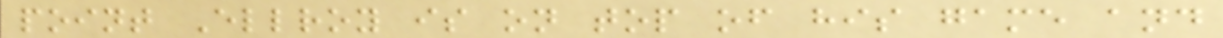point Ellroy is on top of his game and
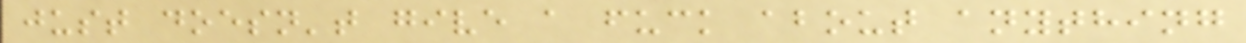just doesn't give a fuck about anything
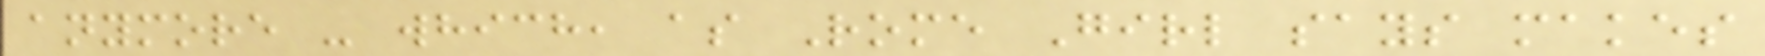anymore - which, as Rome Girl says makes
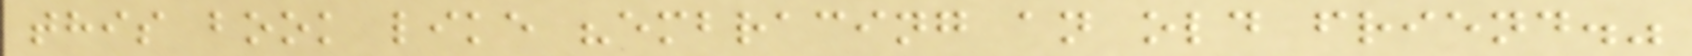this book like "embracing an old friend."
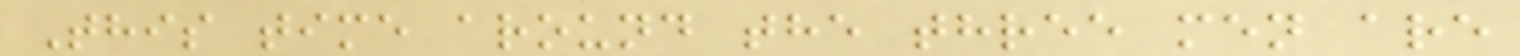This time around the three men are
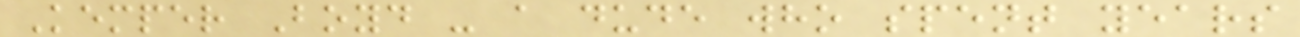Kemper Boyd - a dude who spent years
